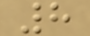8
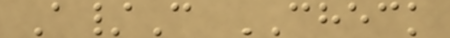A/C CHECK
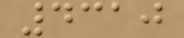4310
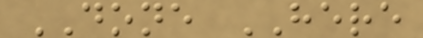DONE HERE
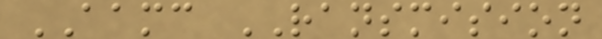AAMC RANSMISION
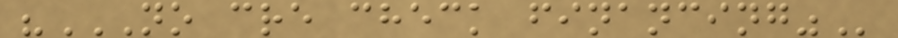"NO CRE CHECK FINANCING"
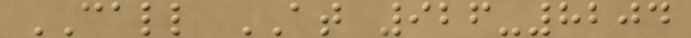CALL AT 926-8204
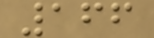166
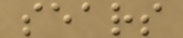sears
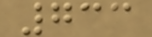733
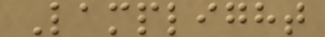Lamplight
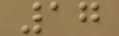17
